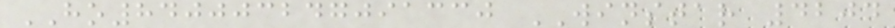HO840003247091330 WINSTAR 4204
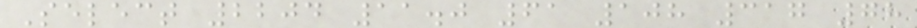Select 2204 11.0 61 108 317 78
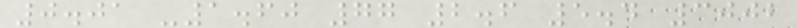0.01 -1.60 77 2.6 5.4 3002
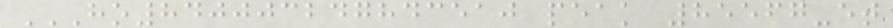HO840003247843510 PEAK 85567-ET
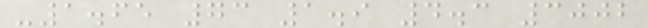-1.65 73 1.9 4.3 3002
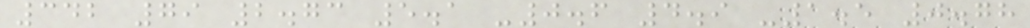342 79 2.73 5.1 -0.6 4.9 -1.5 0.78
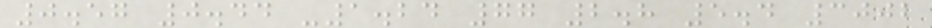0.57 0.44 -1.24 77 2.8 5.4 3002
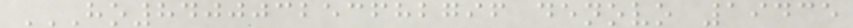HO840003253682796 DENOVO 19435
